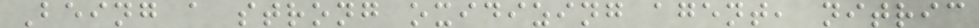Being a strong oxidizing agent, nitric
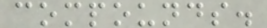compounds.
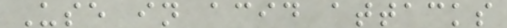Use in acid attacks
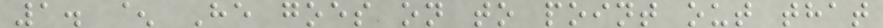1. ^ He goes on to point out that
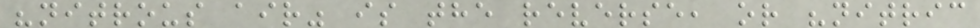"nitrous air" is the reverse, or "nitric
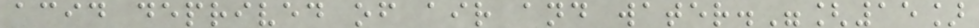acid deprived of air and water."[15]
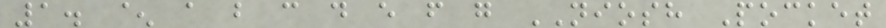1. ^ a b c d e f g NIOSH Pocket
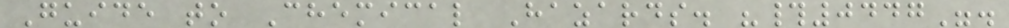Guide to Chemical Hazards. "#0447".
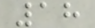18
